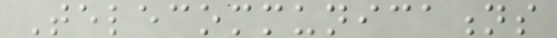Telecommunications
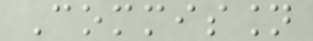Commission
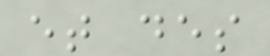et des
